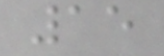15
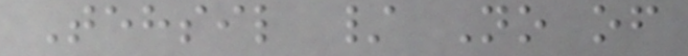Tehsil / No of
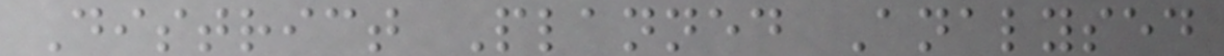District Planned Analysed
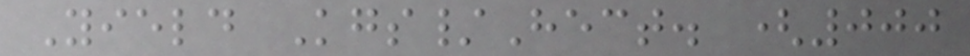Yield Kgs/Hect. (000
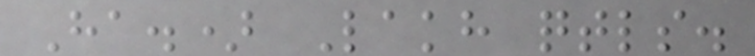Ha.) Lakh qtls.
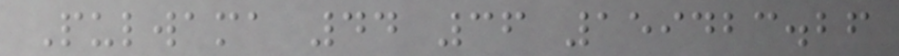Pulwama 44 36 159423.26
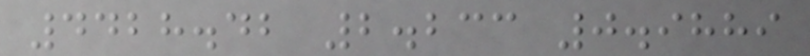4428.42 2.233 0.9889
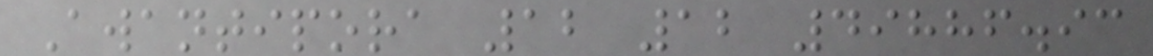Awantipora 12 12 49886.93
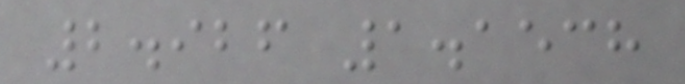2.926 1.1538
